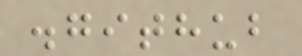.github
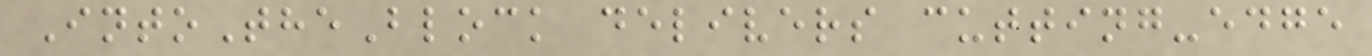IntoTheBlock delivers cutting-edge
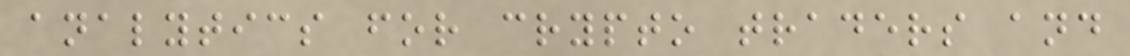analytics for crypto traders and
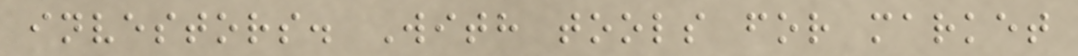investors. With tools for market
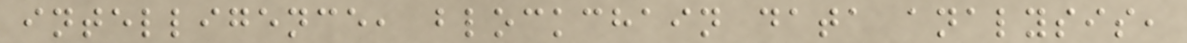intelligence, blockchain data analysis,
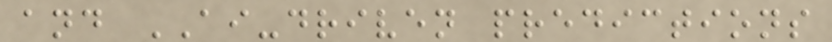and AI-driven predictions
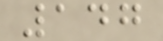147
